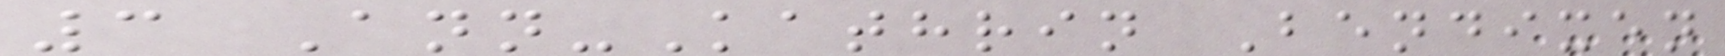3 Ann-Kathrin Bendixen
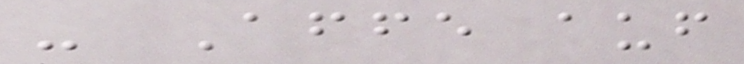- Affe auf
